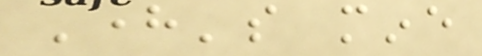Here's mine
